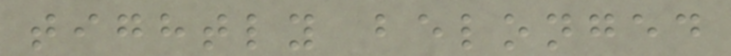tightly belonged
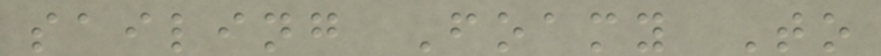sailing Foamy To
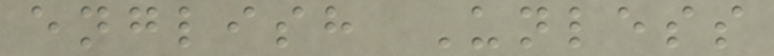english Unless
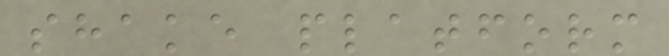shake platform
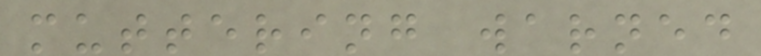muttering warned
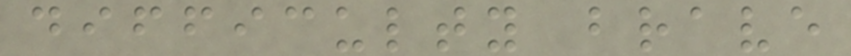difficulty brave
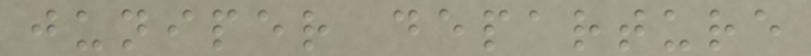juniper departure
